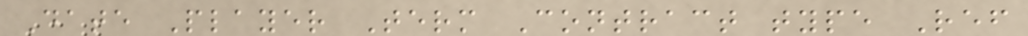Date Player Term Contract type Ref
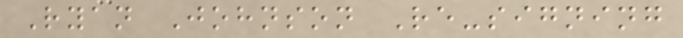Ryan Johnson Re-signing
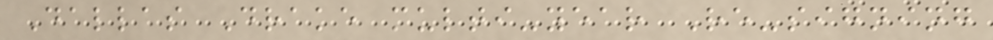Dallas Drake multi-year Re-signing
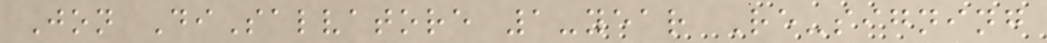Jon DiSalvatore 1-year Re-signing
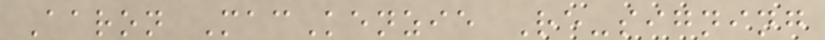Aaron MacKenzie Re-signing
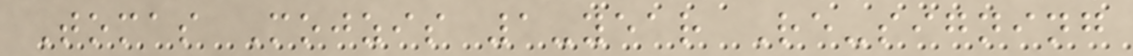Tomas Mojzis 1-year Re-signing
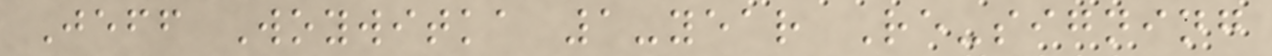Jeff Woywitka 1-year Re-signing
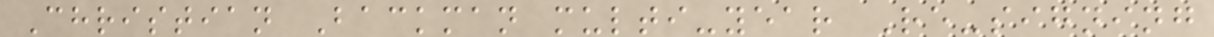Christian Backman multi-year Re-signing
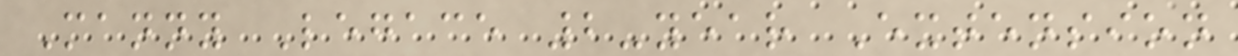Manny Legace 2-year Extension
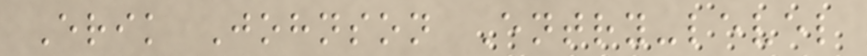Erik Johnson Entry-level
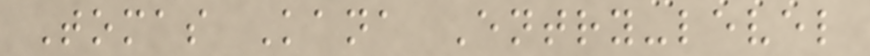Tomas Kana Entry-level
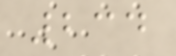234
